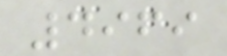4969
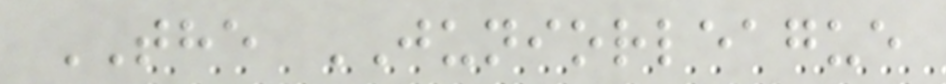THE JUNIORLEAGUE
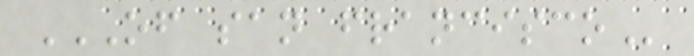OF SAN FRANCISCO
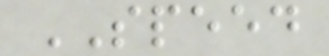SPEED
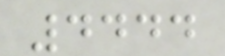4444
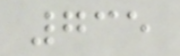735
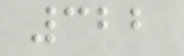322
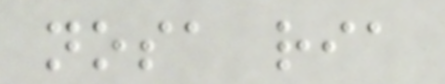nosa ria
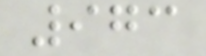973
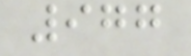977
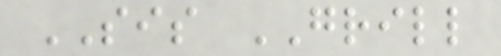SIS GRILL
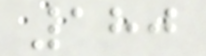180
